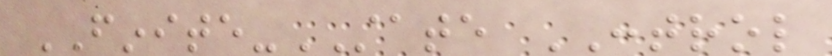FINITE-STATE CONTROL
